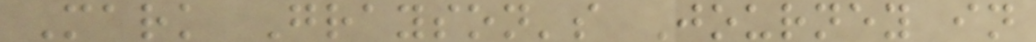Mark Grayson's Journey in
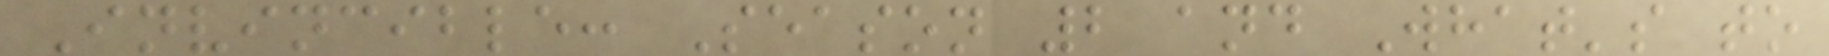Invincible: Season 2 and What's to
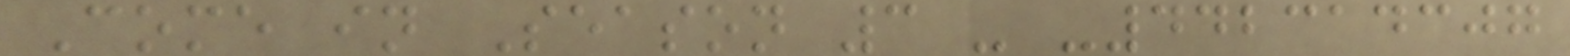Come in Season 3 - -442314307
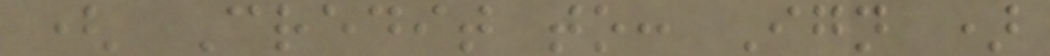( Credit to: Ign )
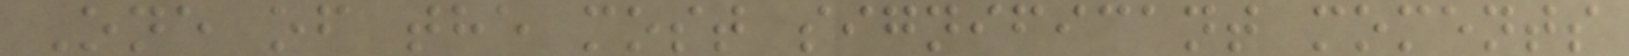One of the most significant moments
